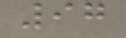97
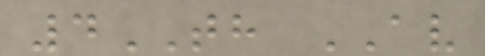4TH AV
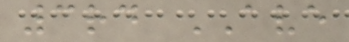3rd AVE
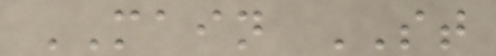MAIN ST
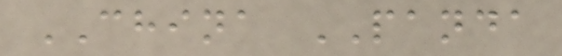CHINA PANDA
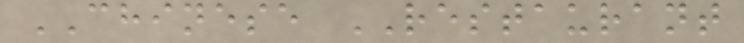CHINESE RESTAURANT
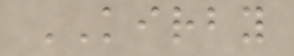KIRBY
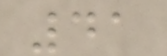41
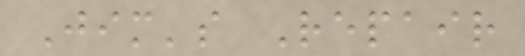Jim's Repair
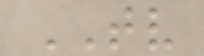TV
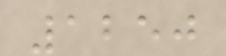1250
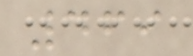469
